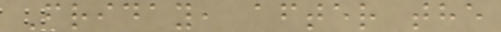Friday, after the
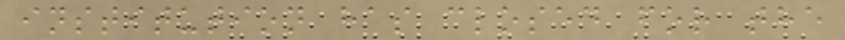institution has closed for the
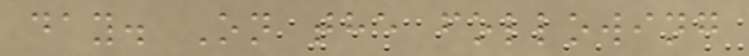day. On the following
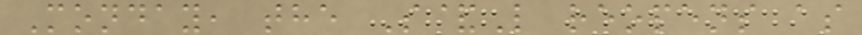Monday, the S&L reopens as
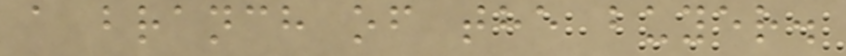a branch of the buyer.
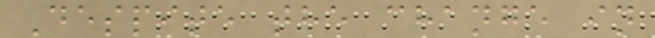Despite the change in
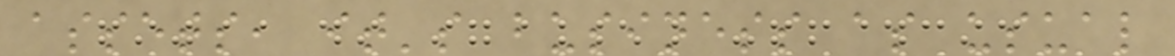assets, it's business as usual
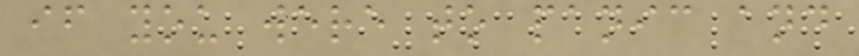if you were to panic and
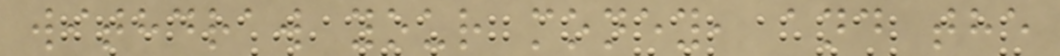withdraw your money, and the
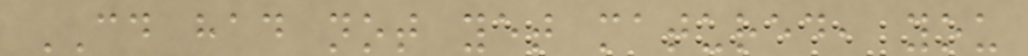CD had not yet matured, you
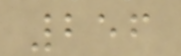256
